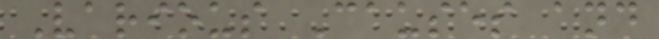Various Causes and
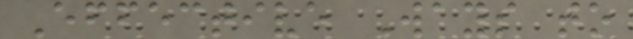Effective Ways to
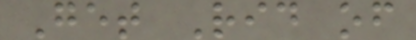Get Rid of
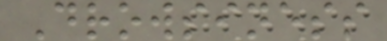Drowsiness
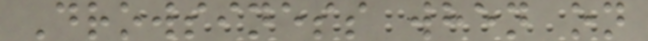Drowsiness when on
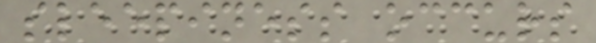sleepiness occurs
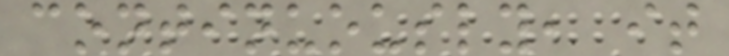continuously, it
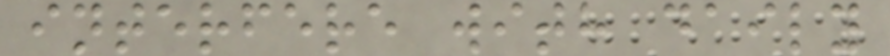interfere with daily
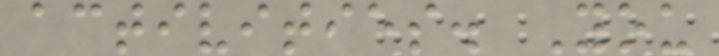activities. You
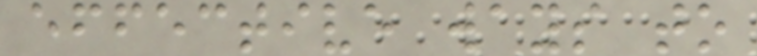effective ways to
